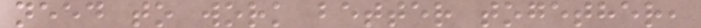need to work better together,
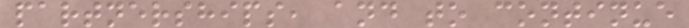partnerships, and to continue
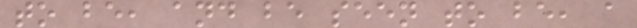to be, and be seen to be, a
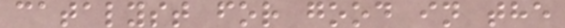catalyst for good in the
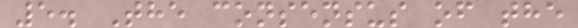5. The consensus of the
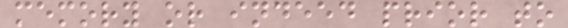memory or indeed prior to
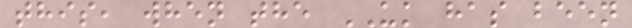this, when the UK has been
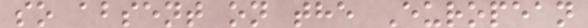so absent on the European
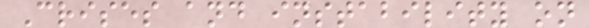Crises and instability on
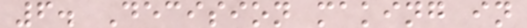6. Decision making in
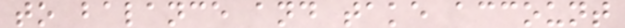to balance and take account
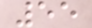55
